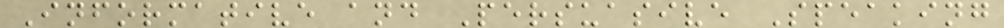Informative and Persuasive Speaking
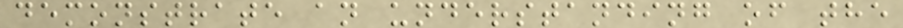demonstrate an understanding of the
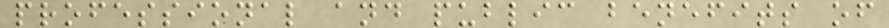professional and public benefits of
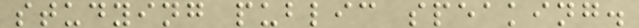studying public speaking.
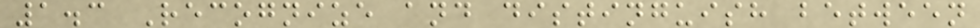1.3 Recognize and distinguish between
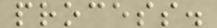process.
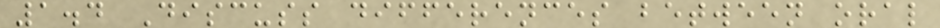1.4 Discuss differences between oral
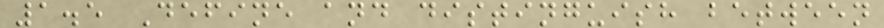1.5 Define and distinguish between
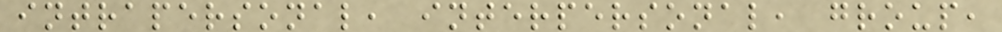intrapersonal, interpersonal, group,
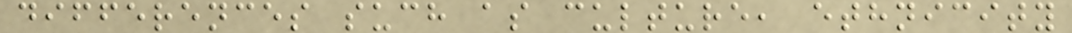differences such as culture, ethnicity
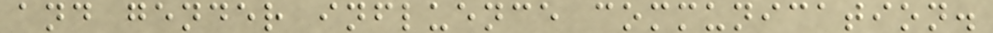and gender influence communication.
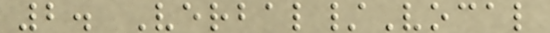2. Verbal/Vocal
